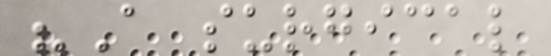"A surgical
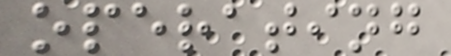operating
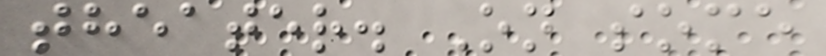theater. On some
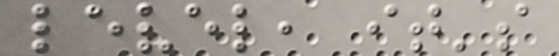level, it's
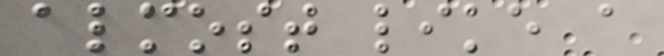almost like a
